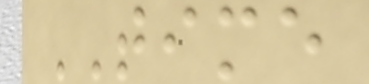TIME
